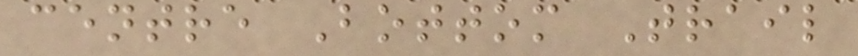centre Bottom Trail
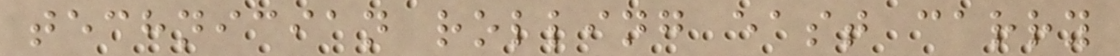technician rolling east carry
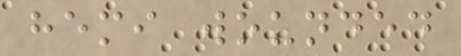hemi wounded
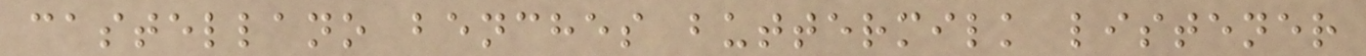castellano benches buttermilk listener
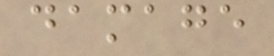damage
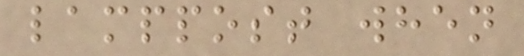lamppost when
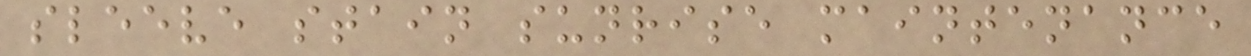sleeve stain sunrise maintenance
